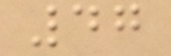47
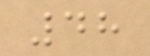48
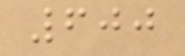600
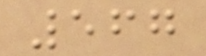567
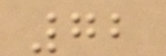72
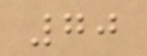70
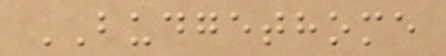BUDGETHOME
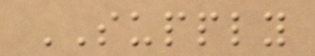SUPPLY
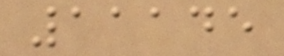11145
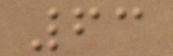63
